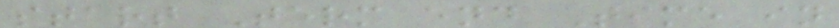start Term end Time in
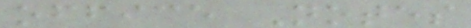office Notes
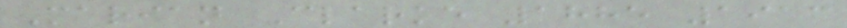Marian Clarke 1885 1913
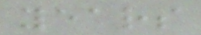years
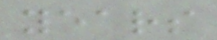years
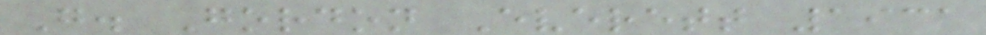G. Gordon Everett 1931
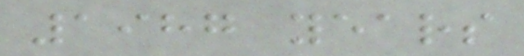1987 years
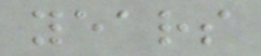years
